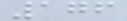176
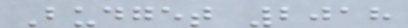Budget 2018
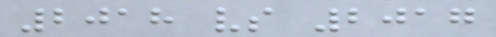2018 vs 2017
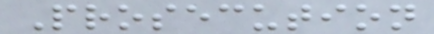Prosecution
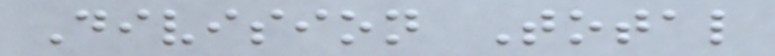Division Total
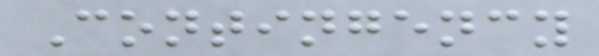Contingency
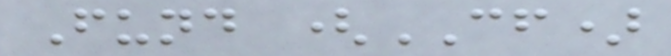Fund (CF)
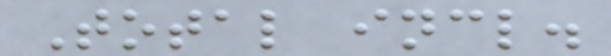Total incl.
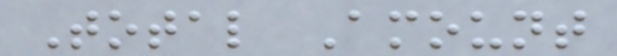Total Amount
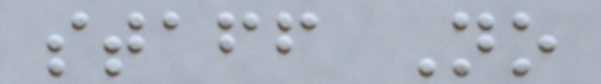staff No
